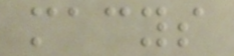macys
